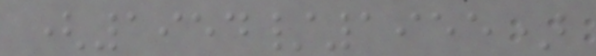(1954/1955)
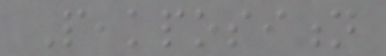Peakposition
